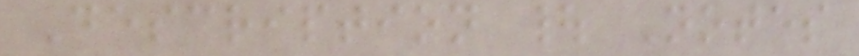Description | Notes
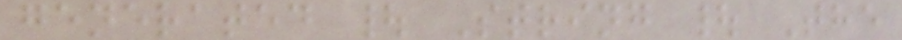generated | String | The
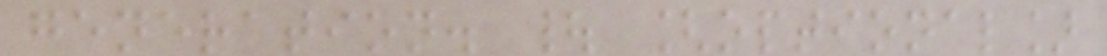generation. | [optional]
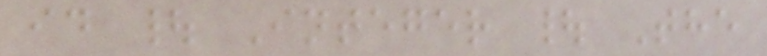id | Integer | The
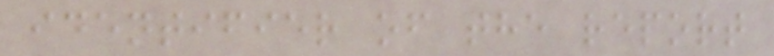identifier of the report
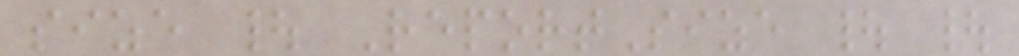size | ReportSize | |
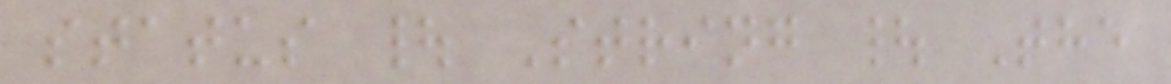status | String | The
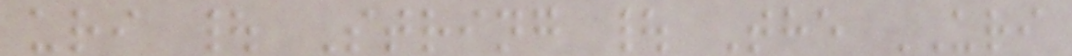uri | String | The URI
